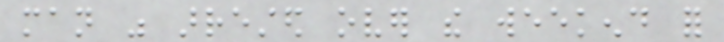man was arrested over the weekend for
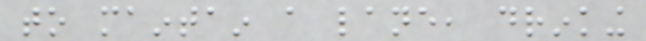to maintain a lane, drinking
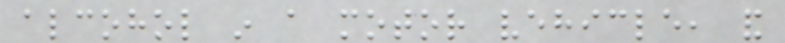alcohol in a motor vehicle, and
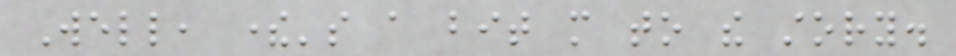Well, there's a bit more to the story.
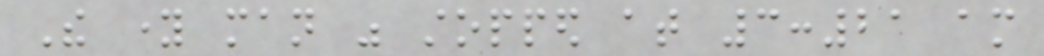The young man was stopped at 3:21 am
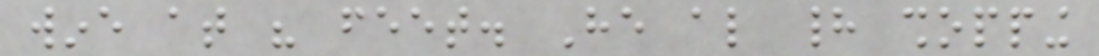wine at his feet. He also had shopping
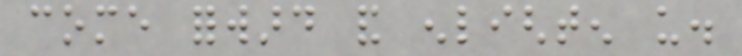come forward and enlighten us.
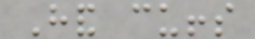Hand cuffs
